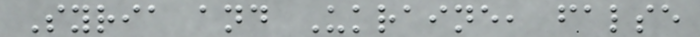Syria and Ukraine, false
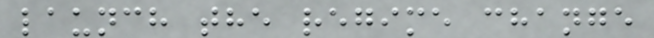launch the regime change
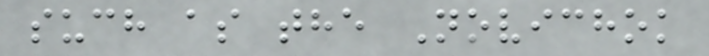such as the Novichok
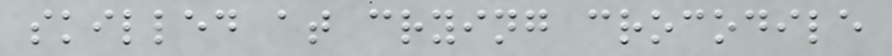skilled at crying crocodile
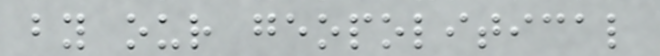by our geopolitical
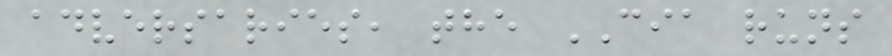adversaries, the CIA runs
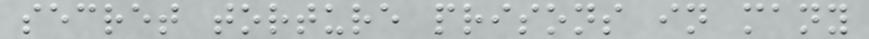secret torture prisons in many
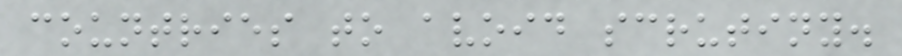countries to avoid scrutiny.
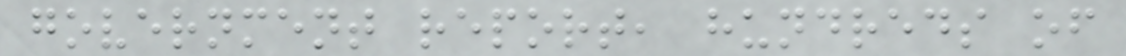government report, hundreds of
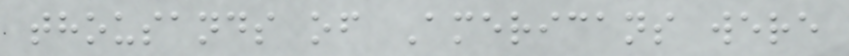thousands of Americans were
